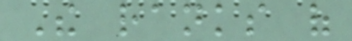The ranks of
